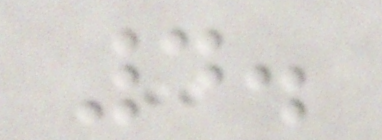4.
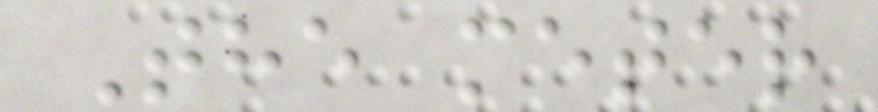The meter
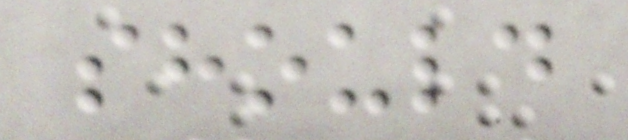should
